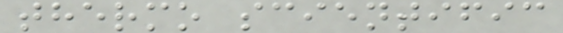thermo scientific
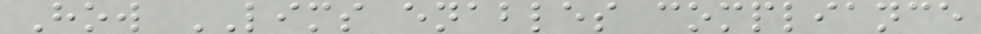How LIMS enables compliance
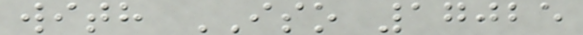with ISO 17025
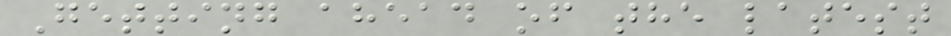Getting ahead of the latest
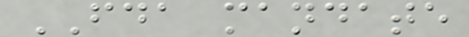FDA mandate
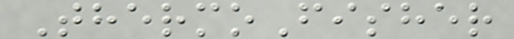ThermoFisher
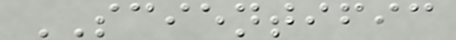SCIENTIFIC
